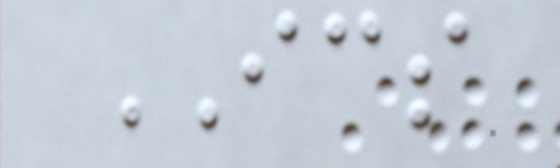ICS
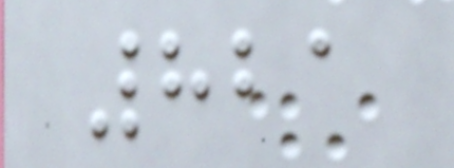821
